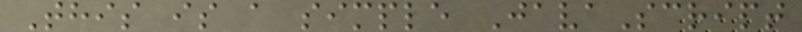This is a simple JavaScript
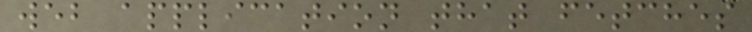web application that fetches
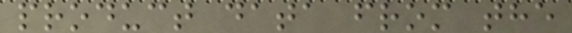product data from the
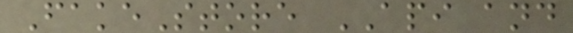FakeStore API and
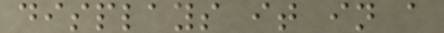displays it in a
